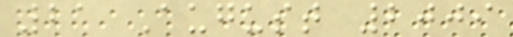21 August 2009
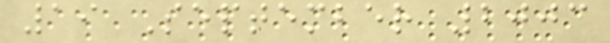19 September 2003
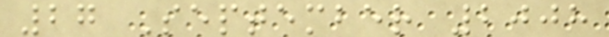27 September 2008
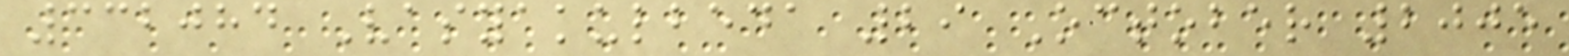332084 Vasyakulbeda 29 October 2005
